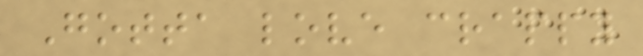Gotta love crappy
